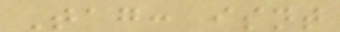Tag: isnt
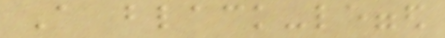A black-legged
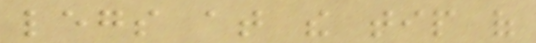legs at the tip of
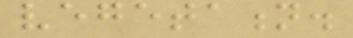vegetation.
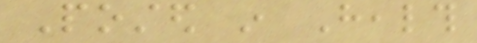Posted in Health
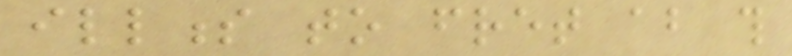illness to fret about this
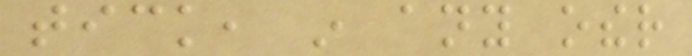tick, in any other
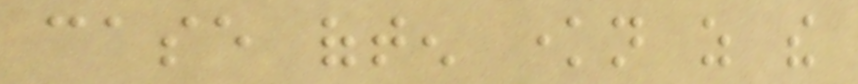case often known as the
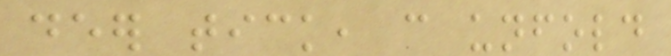deer tick, can unfold
